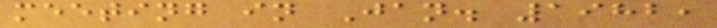meeting in Jan. 1982,
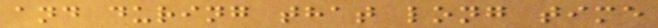and during that long time
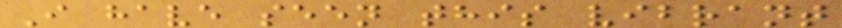I have seen this vibrant
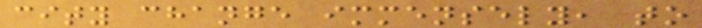city change immensely, to
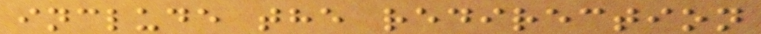include the redirection
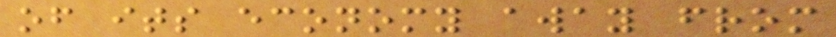of its economy away from
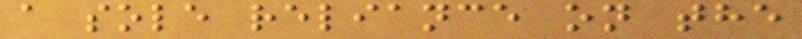a sole reliance on the
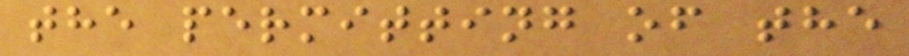the permitting of the
